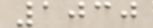1030
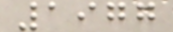1977
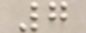7
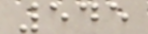545
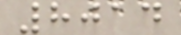8014
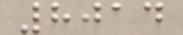8014
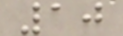10
